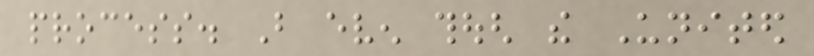process. But even though the United
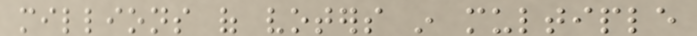millions of voters in multiple
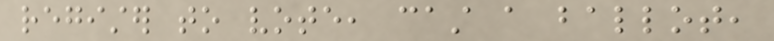register to vote, cast a ballot,
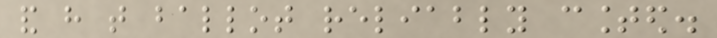and have that ballot reliably counted.
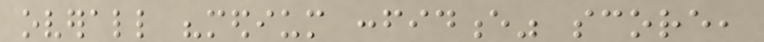overall "medium confidence" score,
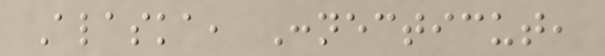Alaska, Connecticut,
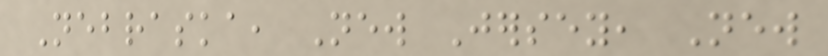Nebraska, New Jersey, New
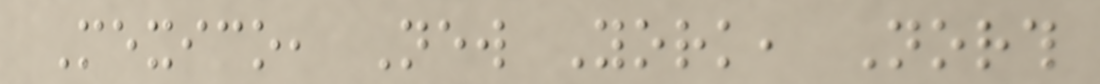Mexico, New York, North
